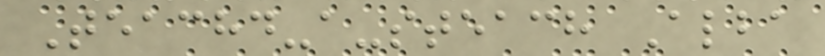Teachd-a-steach Alba
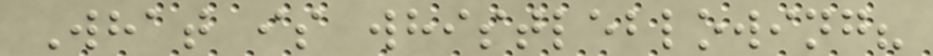What is whistleblowing?
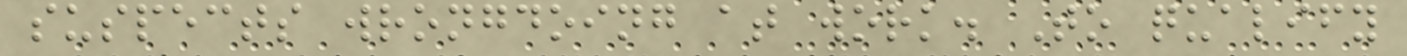suspects wrongdoing at work. To qualify
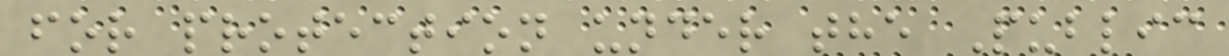for protection under the Public
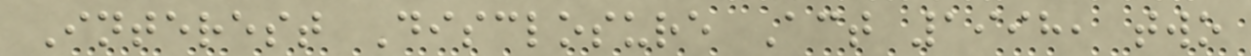Interest Disclosure Act 1998, two
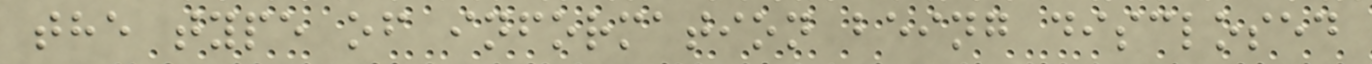the type of information being disclosed
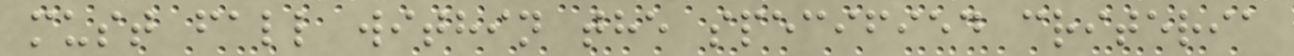must fall within the specified criteria
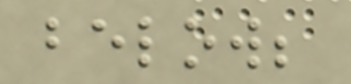below;
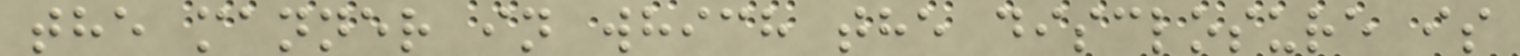the manner in which the disclosure is
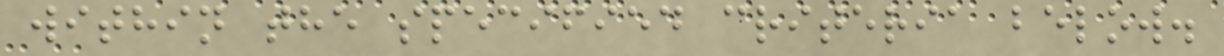within the specified criteria below.
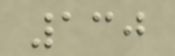130
